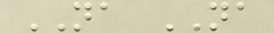NA NA
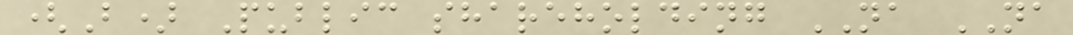(B) Public shareholding NA NA
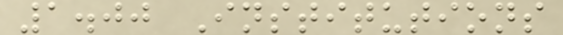1.00 Institutions
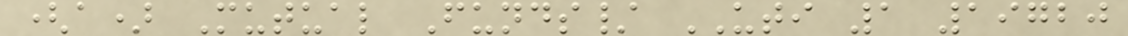(a) Mutual Funds/ UTI 1 19720
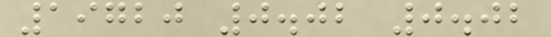19720 0.02 0.02
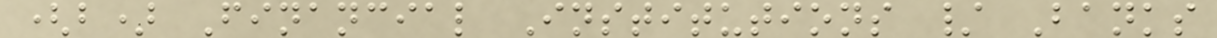(b) Financial Institutions / Banks
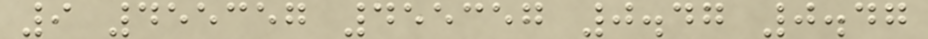9 455357 455357 0.47 0.47
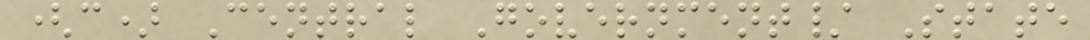(c) Central Government/ State
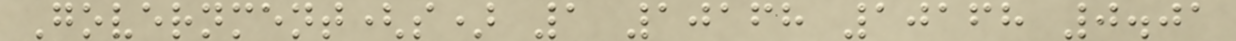Government(s) 1 10168 10168 0.01
